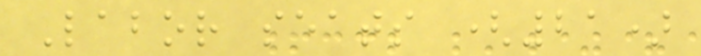Labor seats (21)
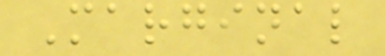Marginal
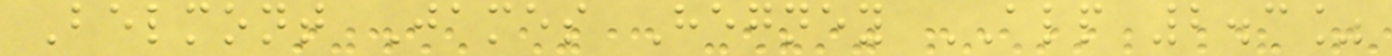Belmont James Hegney ALP 2.3%
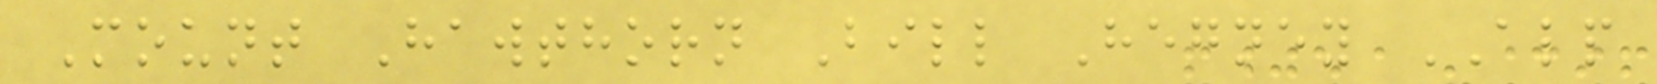Mount Hawthorn Bill Hegney ALP
